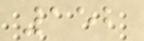152
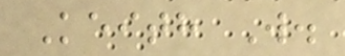Keith W.
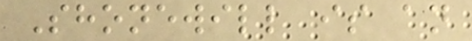Shonewill is an
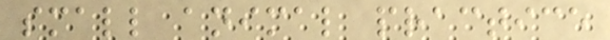small animal practice
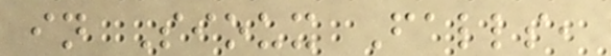in Sioux Falls,
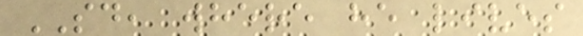SD, where he lives
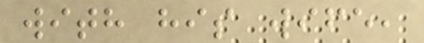with his wife,
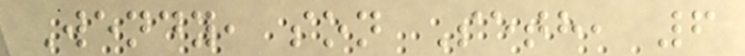Wendy, son Seth, 6
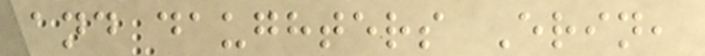and daughters Erin,
